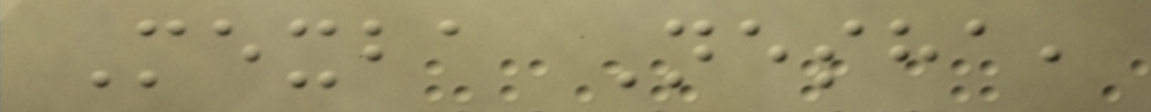Mexba Nesha,
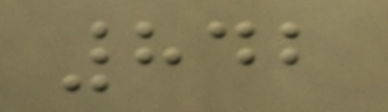842
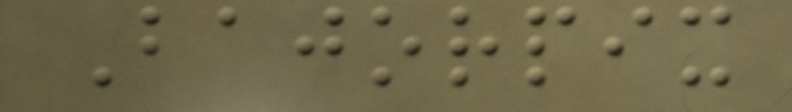Bajorpix
